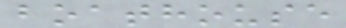boathouse
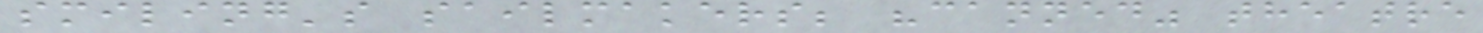smiling's sailmakers; "canned" theatre
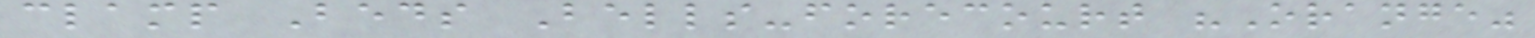clamp Beds Bells-forecourt "Orange"
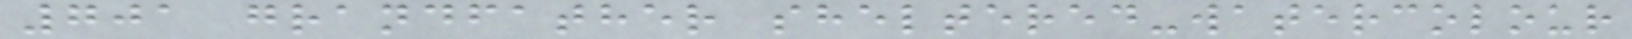701 grandfather sheltered-watercolour
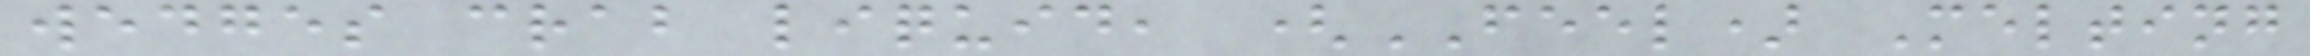wedges crab liquid, (FEEL) Melting
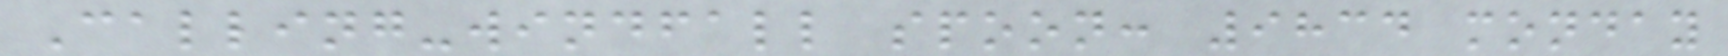Calling-windfall spoon: 9834 monday
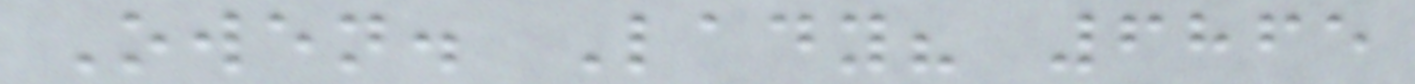Owen. Lady? 6865
